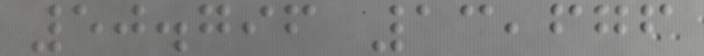50.796 13,676
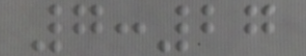7:27
